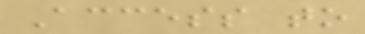Access to
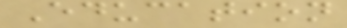Education
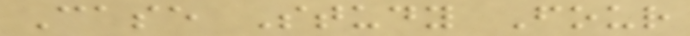Case Study Four
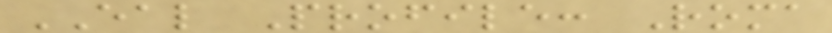EAL Profile: Roma
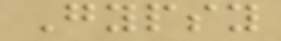Gypsy
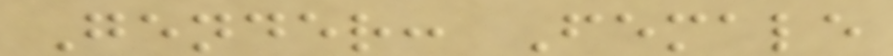Gender: Female
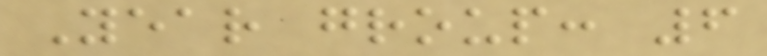Year group: 6
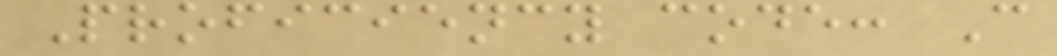Proficiency code: C
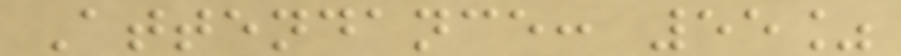Attendance: 55%
